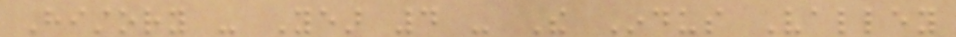History - Year 4 - The Indus Valley
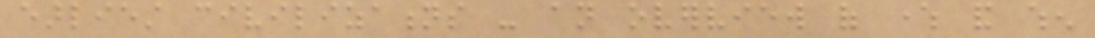earliest civilizations - an overview of where and when
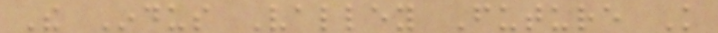The Indus Valley Future Knowledge
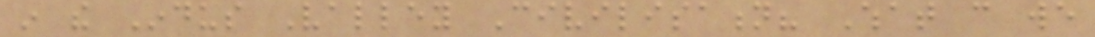in the Indus Valley Civilisation? What can we
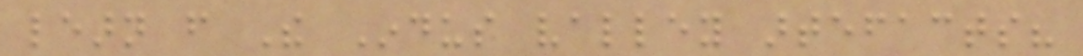learn from The Indus valley artefacts?
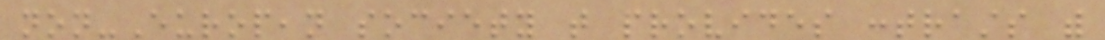non-European society that provides contrasts with
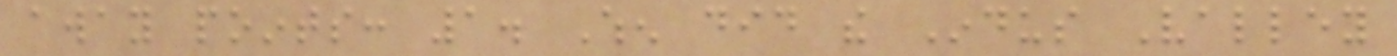away points: 1. When did the Indus Valley
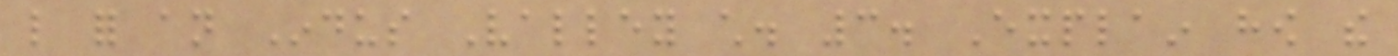like for an Indus Valley child. 3. Explain how the
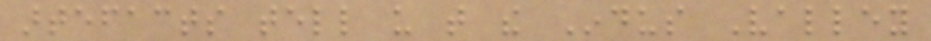artefacts tell us that the Indus Valley
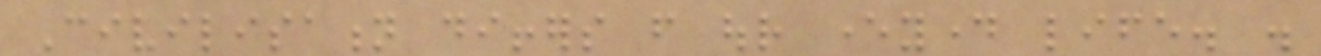Civilisation differs from our everyday life. .
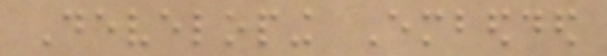Developing Embedded
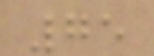75
